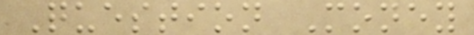Question Money
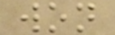won
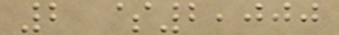2 $2,000
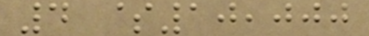4 $10,000
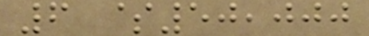6 $50,000
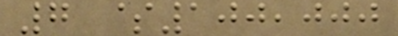7 $100,000
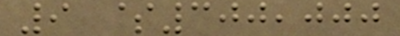9 $300,000
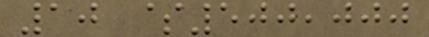10 $500,000
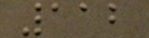112
